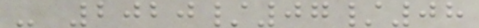- 2020/07/08
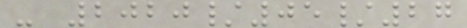- 2020/05/27
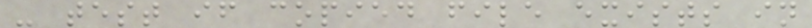- test if copied file exists in
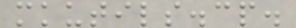mkutils.cp.
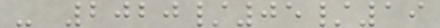- 2020/05/19
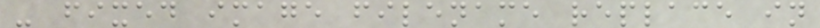- fixed image filename replace in
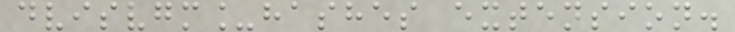dvisvgm_hashes extension.
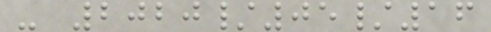- 2020/05/16
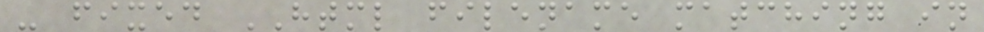- fixed HTML filename matching in
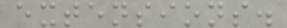extensions.
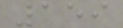159
